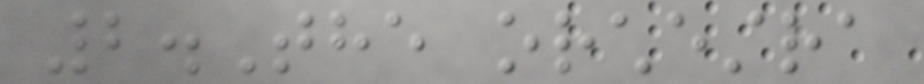2.The orchestra
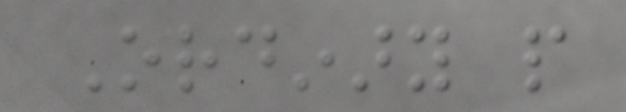Ordinary people
